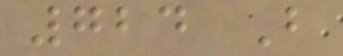724 B
